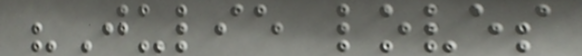"Julie loves
